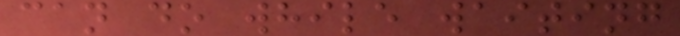can do while waiting
